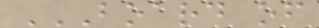BOARD OF
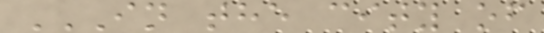IN THE CITY OF
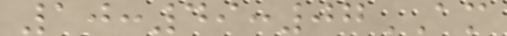10:49:07AM
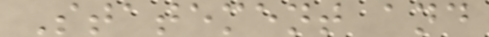Statement and
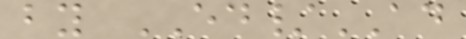by ED/AD
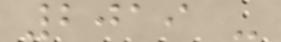2019 -
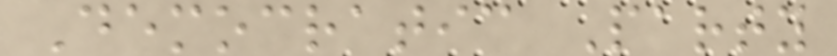Democratic Party
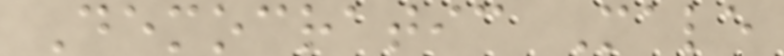Democratic Male
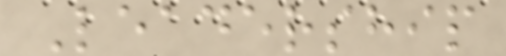Leadership
